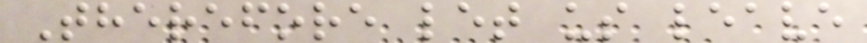Therefore let us leave
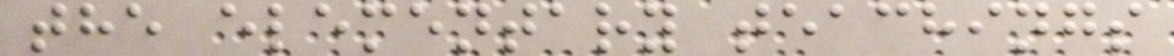the elementary teachings
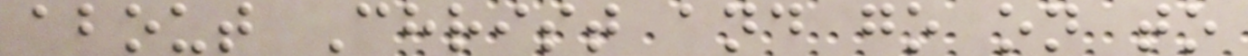about Christ and go on to
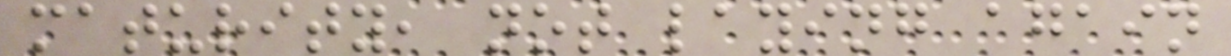maturity, not laying again
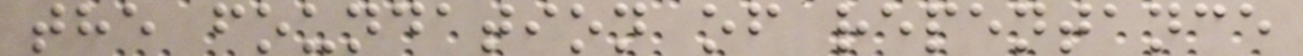the foundation of repentance
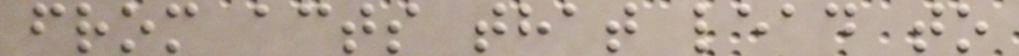from acts that lead to
